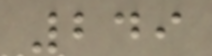249
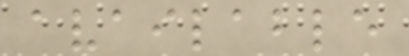available
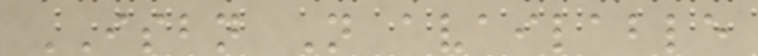ISBN Not available
